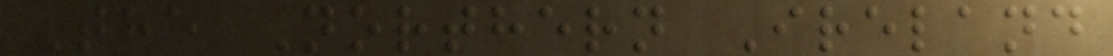The Northern Ireland
